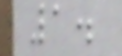1.
